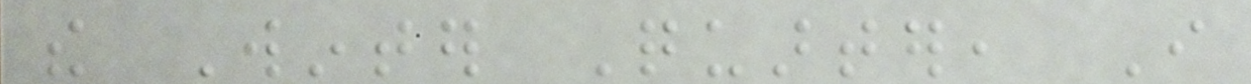the Winter Quarter, I
